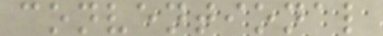conventional
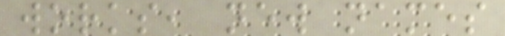works, new names
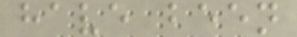have been
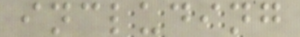including
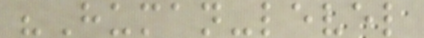"Human-level
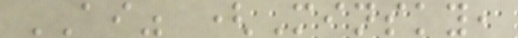AI" (Minsky,
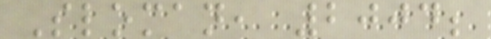Sloman, 2004;
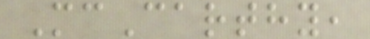McCarthy,
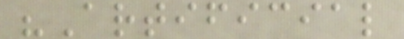"Artificial
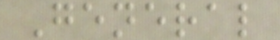General
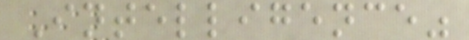Intelligence"
